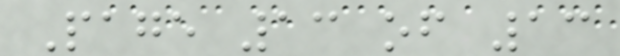Page 13 of 13
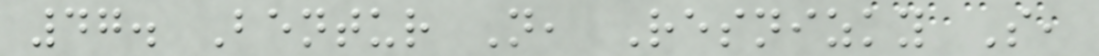47. Bentur N, Resnizky S,
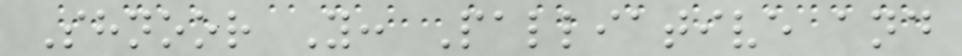Shnoor Y: Palliative and
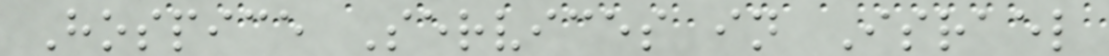Hospice Services in Israel
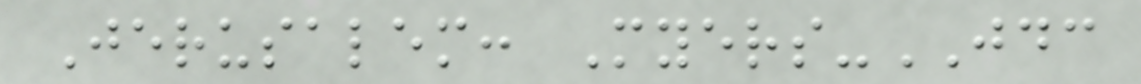Jerusalem: Myers-JDC
